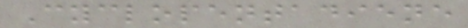Cyclopentadiene
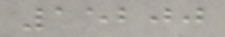15200
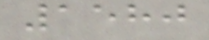1580
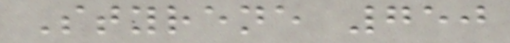Styrene 750
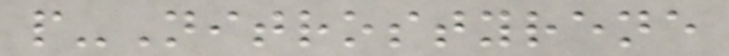p-Nitrostyrene
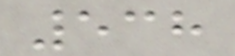538
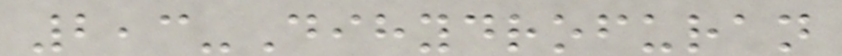2,3-Dihydrofuran
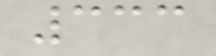333
